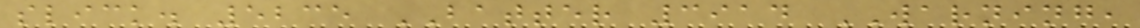slick. 5235 BATTER 3914 WARNING,
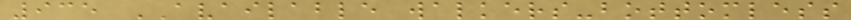935 AVAILABLE walkers-bottomless
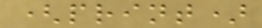(print)
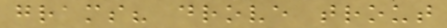grams? drove trout
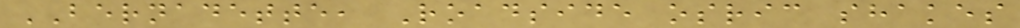BERNADETTE, Roadside osric shakes
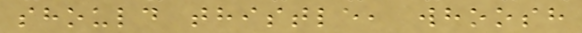should thistle, whoosh
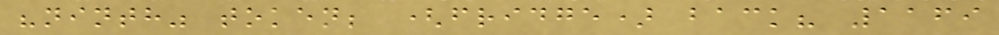"ninth" token; (fridge) back? 1169
